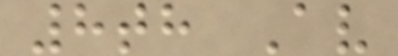8th Av
